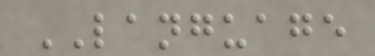LANGUAGE
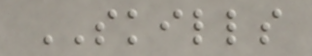SKILLS
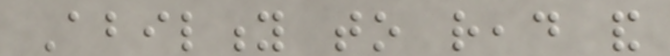Ability to read and
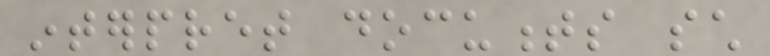interpret documents such
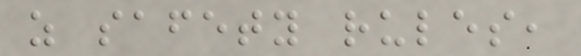as safety rules,
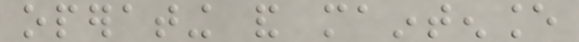operating and maintenance
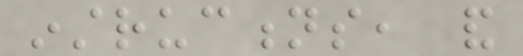instructions, and
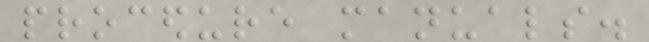procedure manuals.
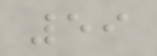59
